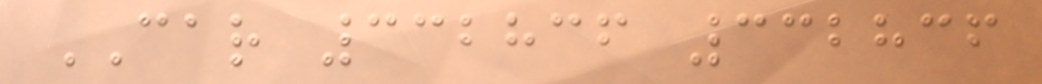CAR 332836 332836
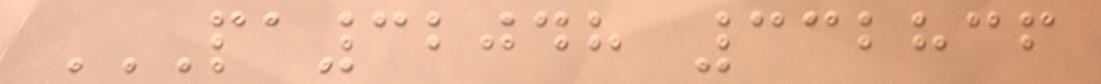PA32048 332836
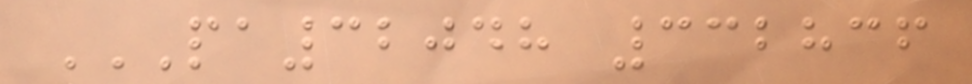PA32048 332836
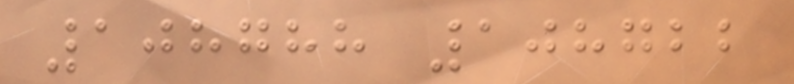108788 108722
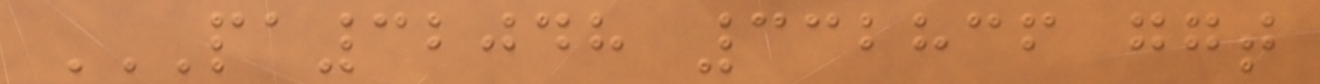PA32048 332836 GGT
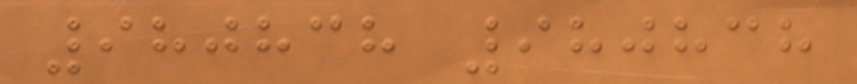980838 980838
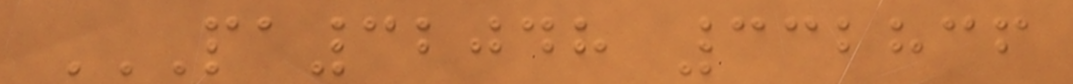PA32048 332836
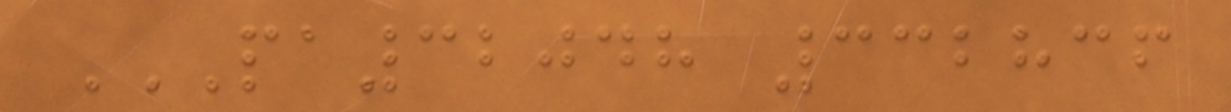PA32048 332836
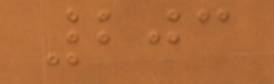203
